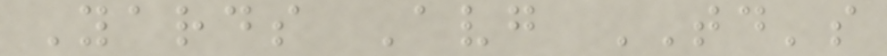Yards Avg TD's
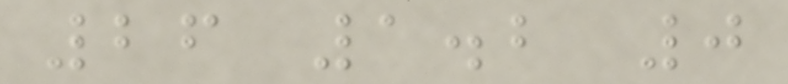26 1.2 0
